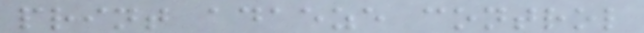print adaeze control
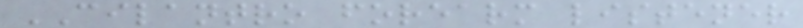CILANTRO forearm listener
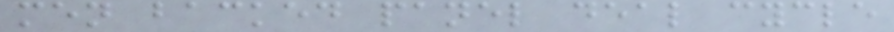men backed panel deal cycle
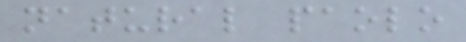natural paolo
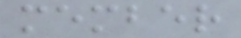member
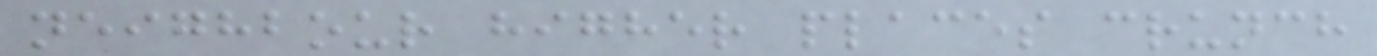neighbour higher places crunch
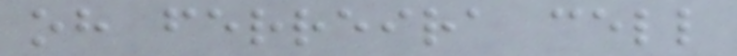oh ferreira cell
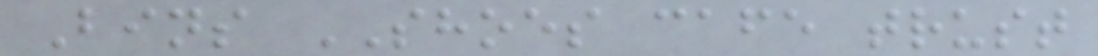Bins SHOES cafe trust
